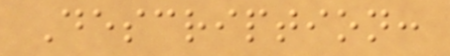Description:
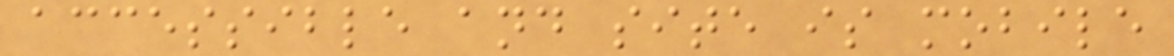accessible and site is mobile
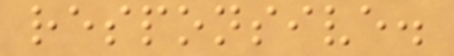responsive.
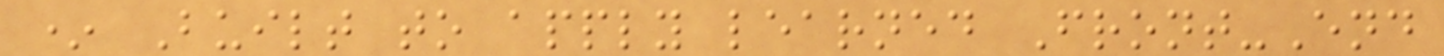* Built to apply learned Front-End
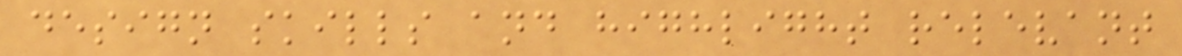design skills and highlight relevant
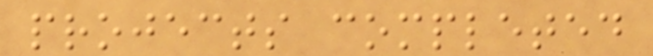projects completed
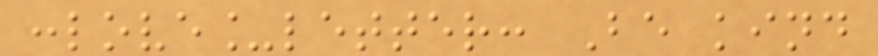:love_letter: Be kind
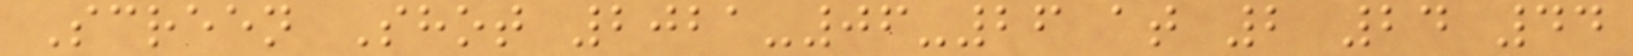Screen Shot 2021-06-26 at 2 24 44
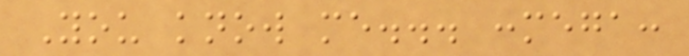You know me... :mega:
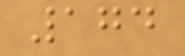174
